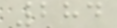284
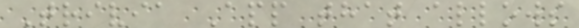Trivia App that allows
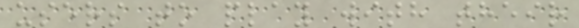users to play with their
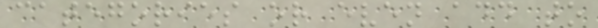categories or even add to
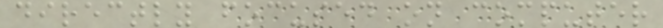directly focused on computer
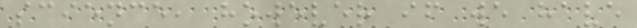science, however if we have
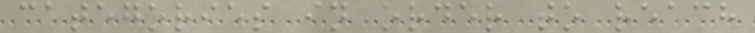categories in order to reach
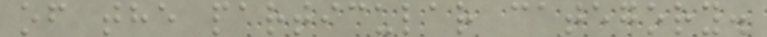of the particular category.
